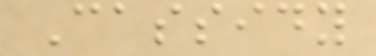Cassidy
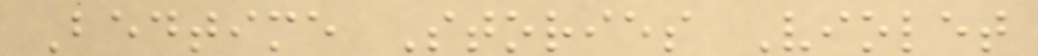Bedtime Stories Violet
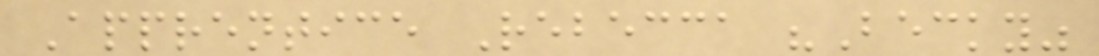Apprentice Rebecca "Becky"
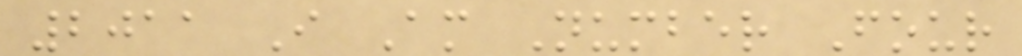2011 I Am Number Four
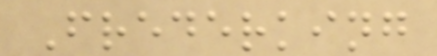Frederking
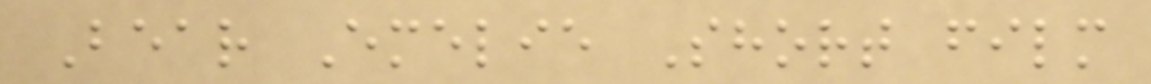Bear Emelie Short film
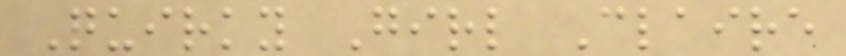Quirky Girl Claire
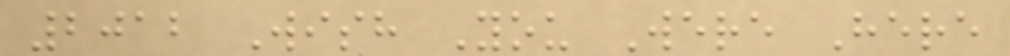2012 Wish You Were Here
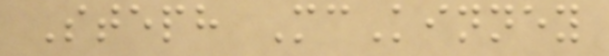Steph McKinney
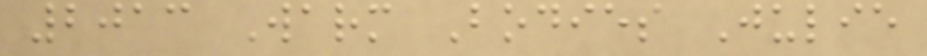2013 Warm Bodies Julie
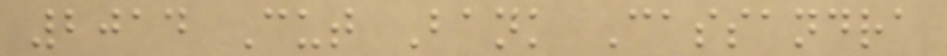2014 Cut Bank Cassandra
